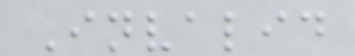Invalid
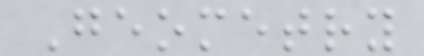Geometry
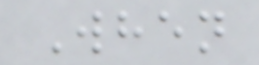When
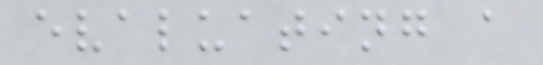evaluating a
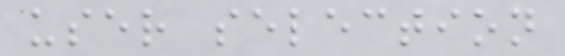user selection
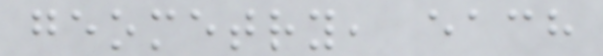geometry, each
